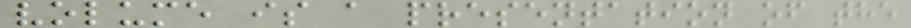volume is a presentation of the
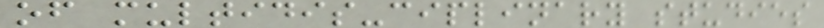of multidis-ciplinary studies
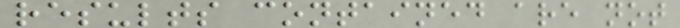results contained are not
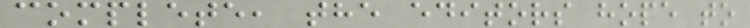complete, the editors hope to
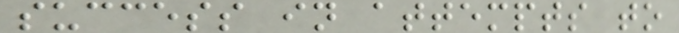success in attempts to
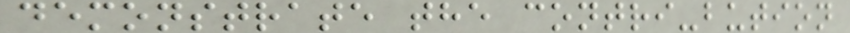demonstrate the contri-bution
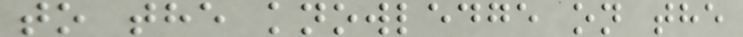to the knowledge on the
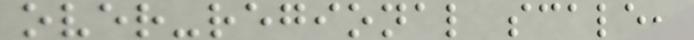over-regional scale.
